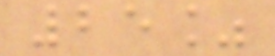25%
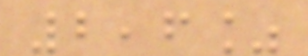2,6%
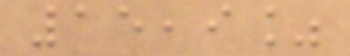15,9%
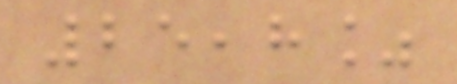25,8%
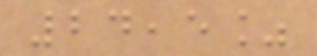24,5%
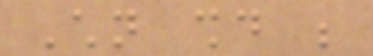Children should be
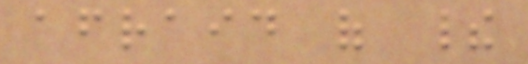afraid of their
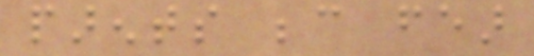parents because fear
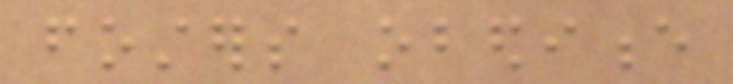fosters obedience
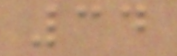34
